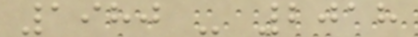1980 - 2018
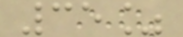35%
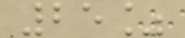25%
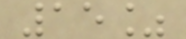15%
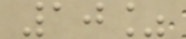10%
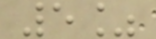5%
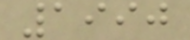1990
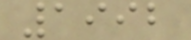1992
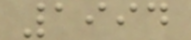1994
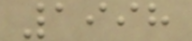1998
